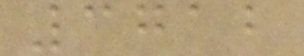3712
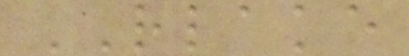RLAKE
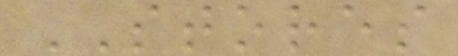STORES
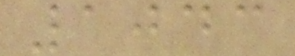1043
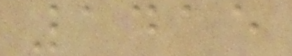1415
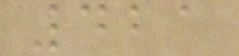421
